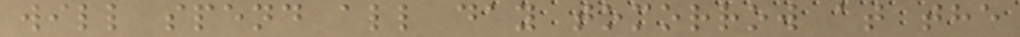will spend all day tomorrow at the
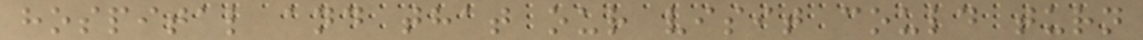hospital and that our visit could turn
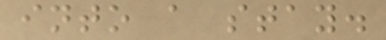into a stay.
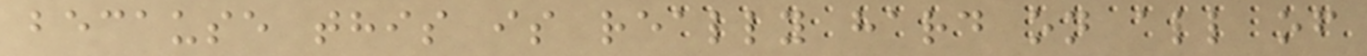because this is really hard on all of
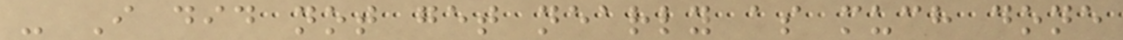- I did not get nearly as much done
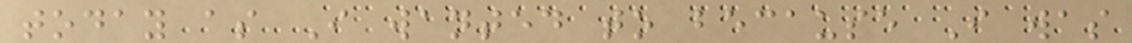today as I wanted to because I was
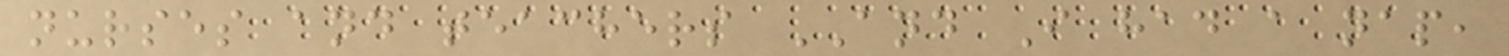nurses and teachers AND I had a nap,
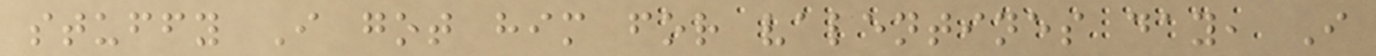stuffy I got him for valentines day, I
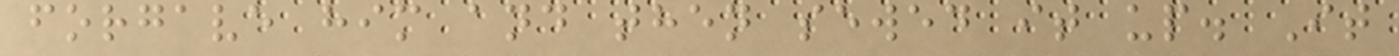forgave him and then sewed it up. It
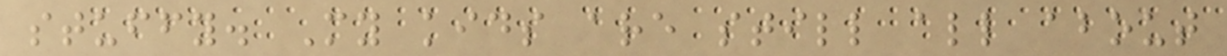stuffy. My kids are still all about
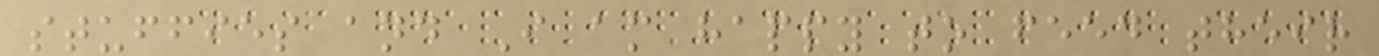stuffies and I am happy to feed their
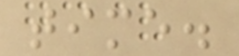time.
